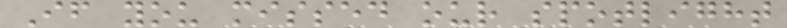If you missed our spotlight
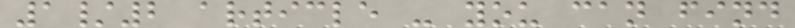1/2 article - you can find
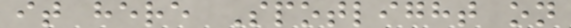it here Spotlight on
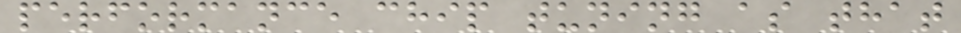performance chip tuning as that
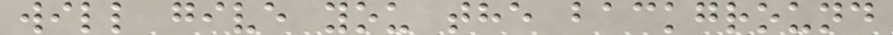will give you the background
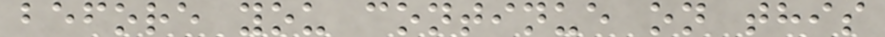before you continue on this
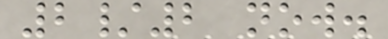2/2 now.
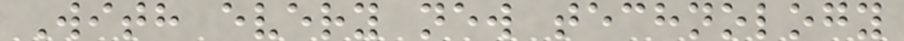With every new technology
